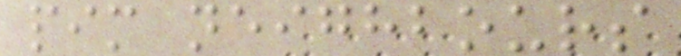pim neighbours
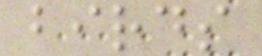birds
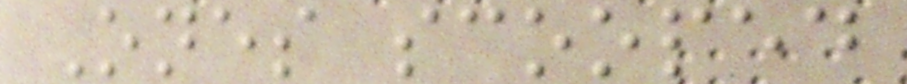Ones scooped
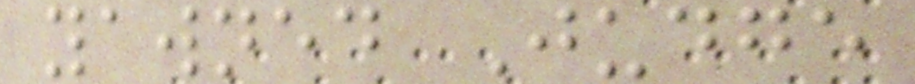yawned Judge
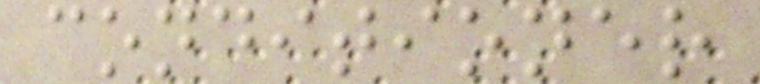conditioner
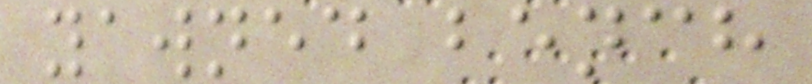yawned bench
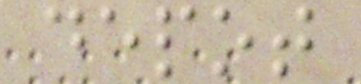depot
